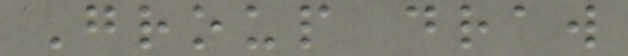Group draw
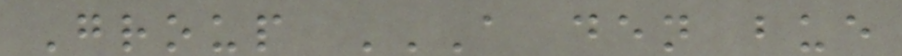Group A DEN BUE
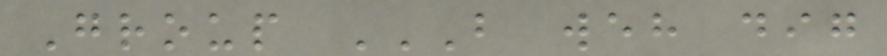Group B WEH DIG
